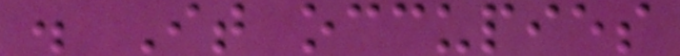. It occupies
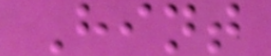Hint
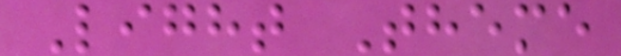Light Theme
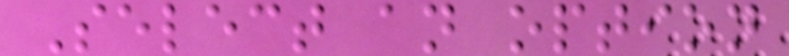Select an option
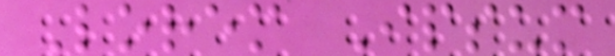Lorem Ipsum
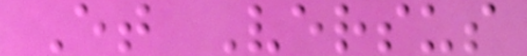Et Versus
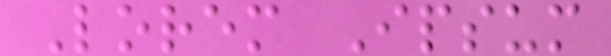Lorem Ipsum
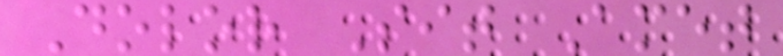Dolor Sit Amet
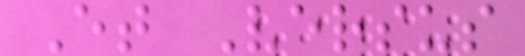Et Versus
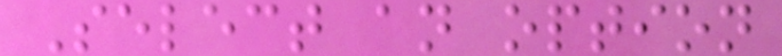Select an option
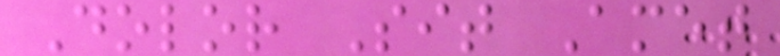Dolor Sit Amet
